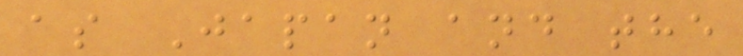as Japan and the
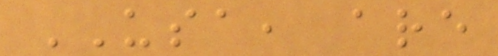USA, are
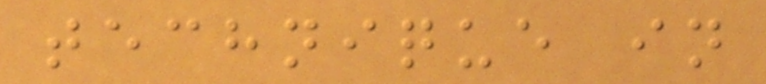technique in
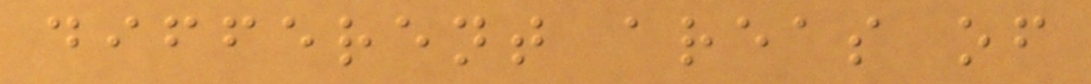different areas of
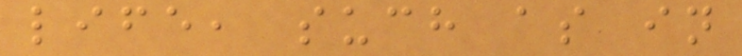life, such as in
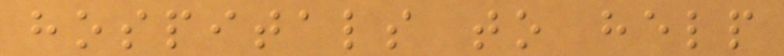hospitals to help
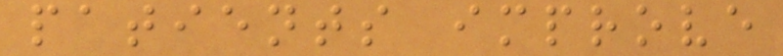patients improve
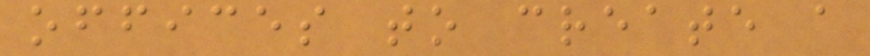offices to create a
